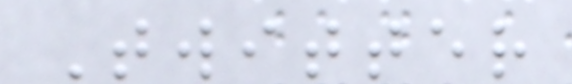Twitter
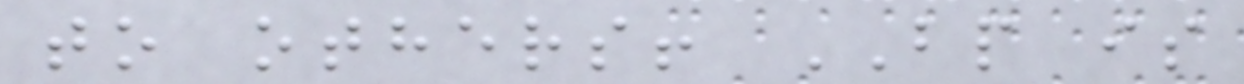to others! BP is
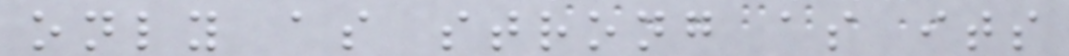only as strong as its
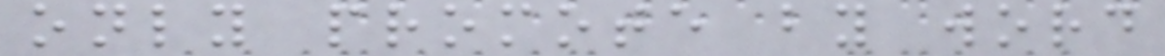only promote by word
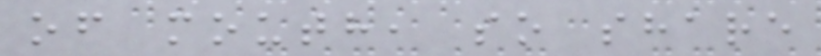of mouth, so share
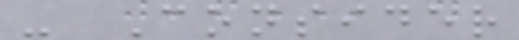- Consider
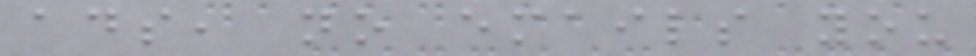ads, no emails you
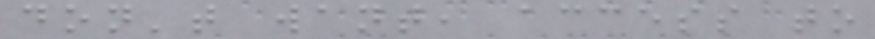don't want, access to
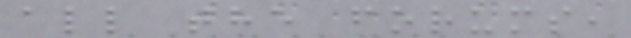all the forums,
